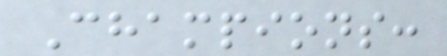Champions:
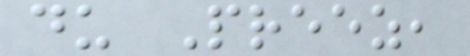du Preez,
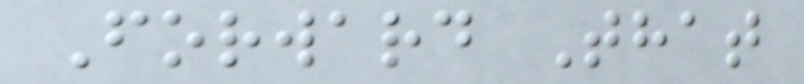Forward That
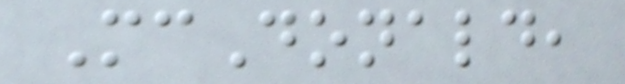McDonald,
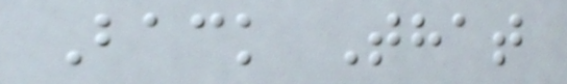Back That
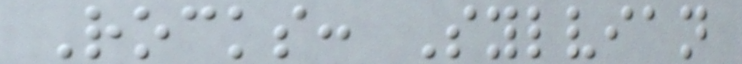Rocks: Sylvian
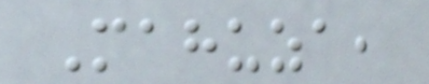Mahuza,
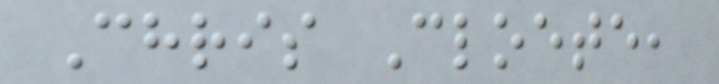Chris Cloete,
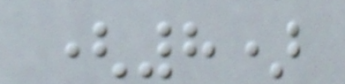(8)
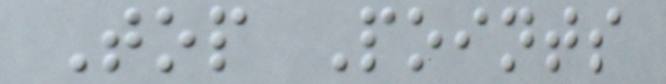Top Points
